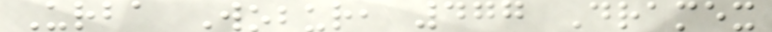Urba Wobur, 477 Dramex
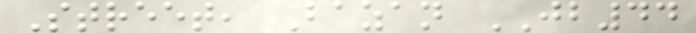Street, Bazan JB44
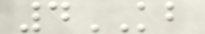4KB
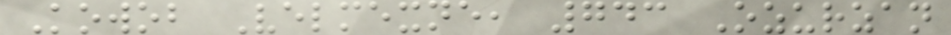Kowob Velmexne, 743 Ozurzan
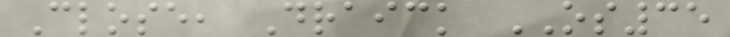Close, Draick OS35
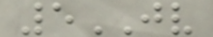5JV
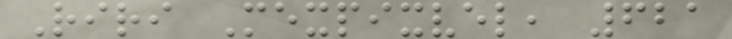Riri Mexpixvel, 621
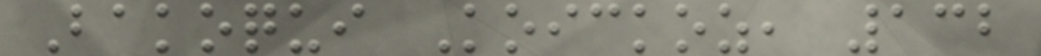Bakoqui Koickoz, 132
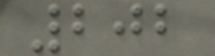202
